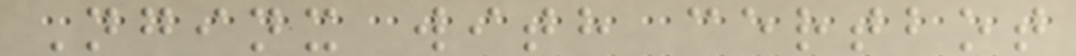Nginx with certbot
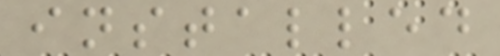installed
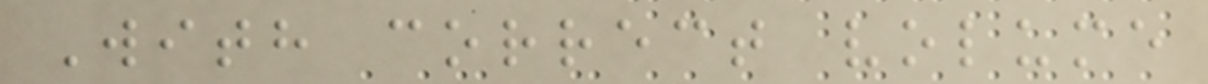With correct volume
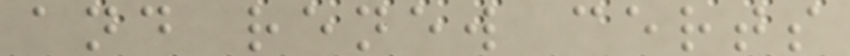and renew certs
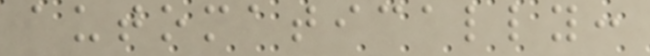automatically:
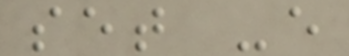set -e
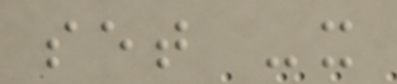set -x
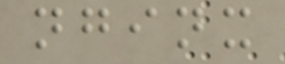nginx
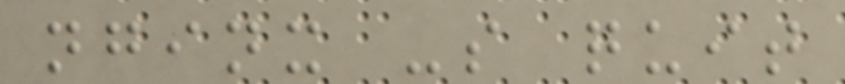nginx -s quit
